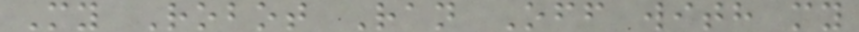My Robot Ran Off with my
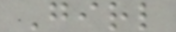Girl
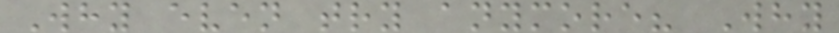Why even try anymore? Why
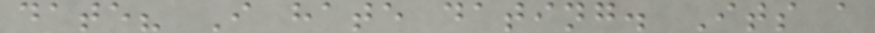date? I hate dating. Its a
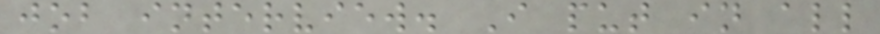job interview. I put in all
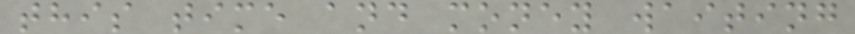this time and money waiting
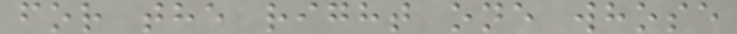for the right one whose
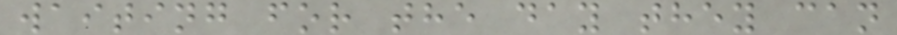waiting for the day they can
